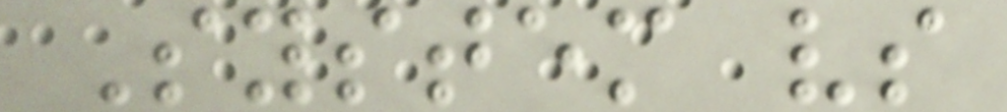System vs
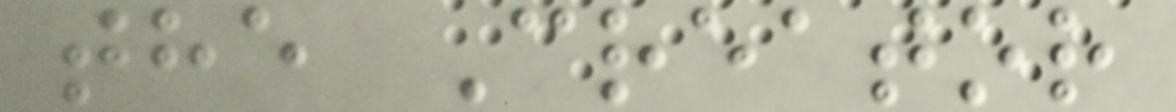the Creator
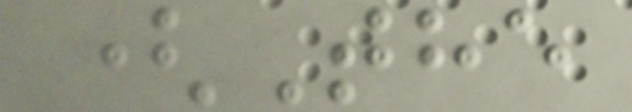(The
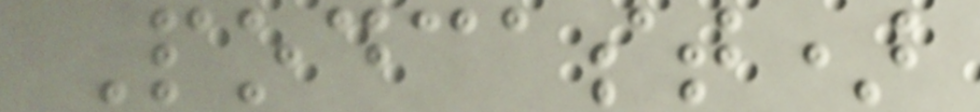Podcast)
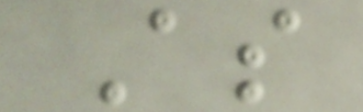As
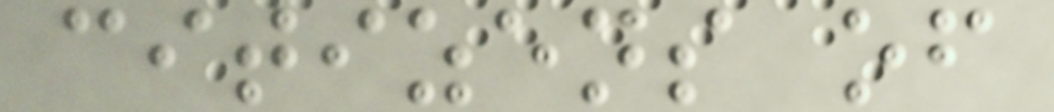citizens of
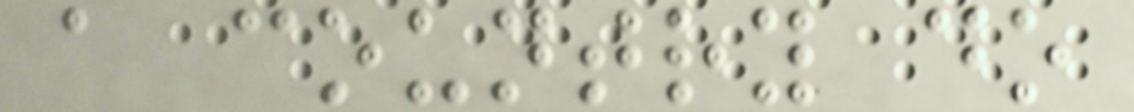a country do
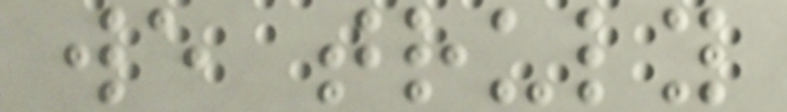we truly
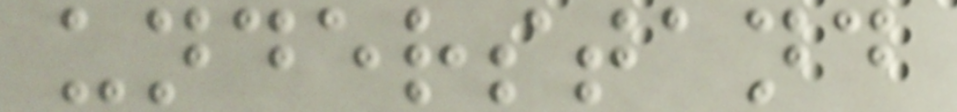understand
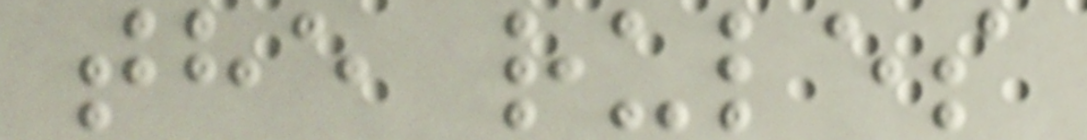the rules
